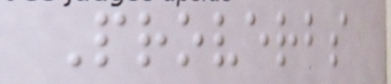Proverbs
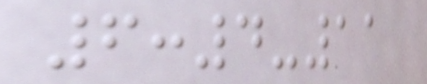6:4-11
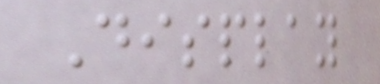Display
